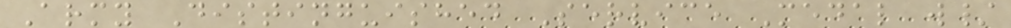Army Distinguished Service Medal w/
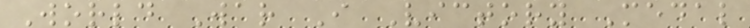World War I Victory Medal
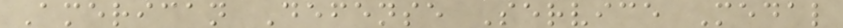American Defense Service Medal
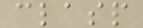clasp
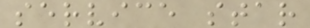service star
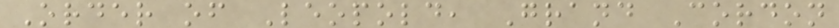Order of Leopold, Grand Cordon
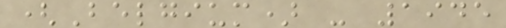(Belgium) - 1945
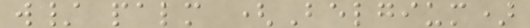w/ palm (Belgium)
